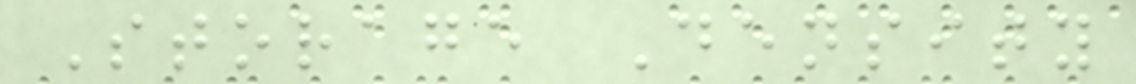Storage Density
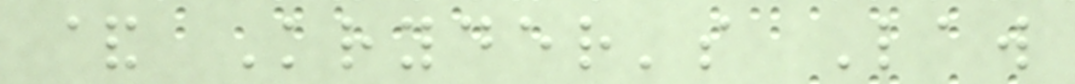& Kryder's Law
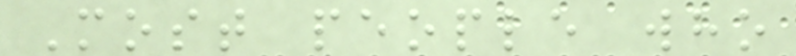Most people who
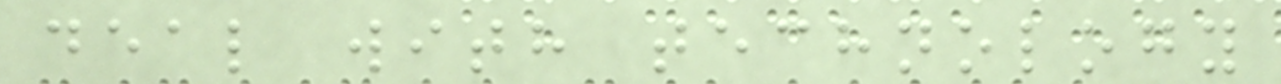deal with technology
